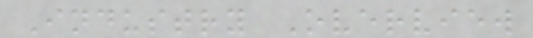Industry Overview
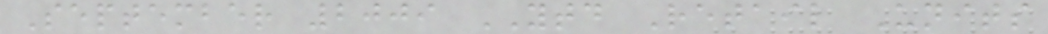September 2009 YTD Retail Units
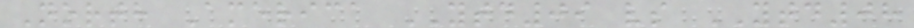North America YTD09 vs YTD08
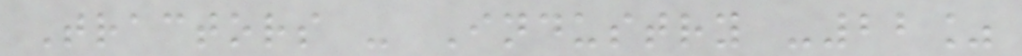Tractors - Industry -22%
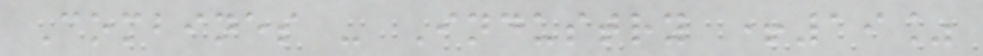Combines - Industry +19%
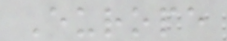Europe
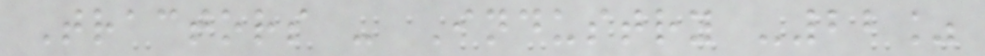Tractors - Industry -22%
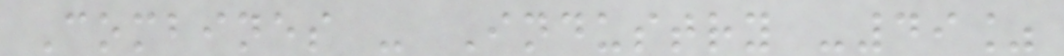Combines - Industry -49%
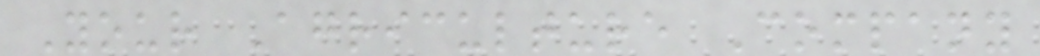Your Agriculture Company
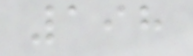198
